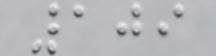109
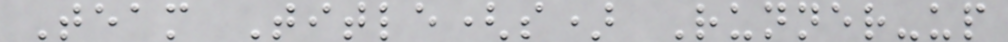Team Title(s) Runner-up
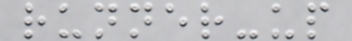runner-up
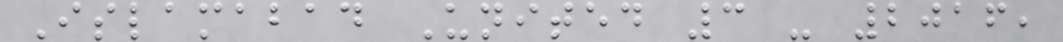Islamabad United 3 - 2016,
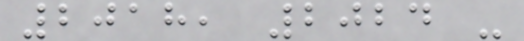2018, 2024 -
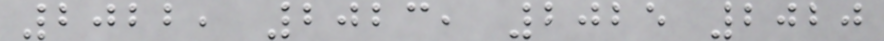2022, 2023, 2025 2020
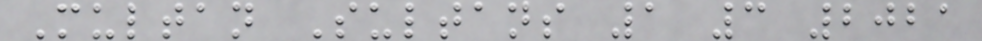Multan Sultans 1 3 2021
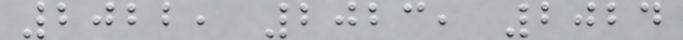2022, 2023, 2024
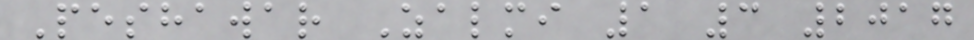Peshawar Zalmi 1 3 2017
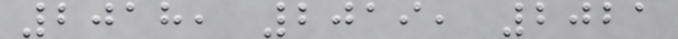2018, 2019, 2021
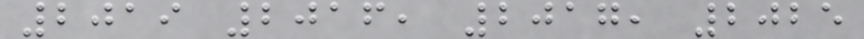2019 2016, 2017, 2025
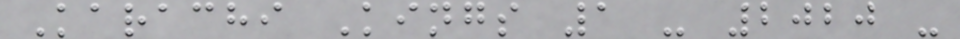Karachi Kings 1 - 2020 -
